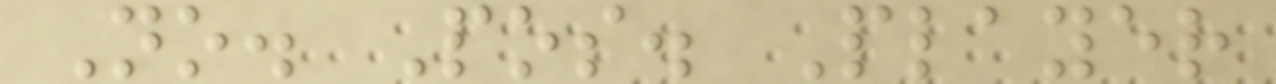No. Pos. Player
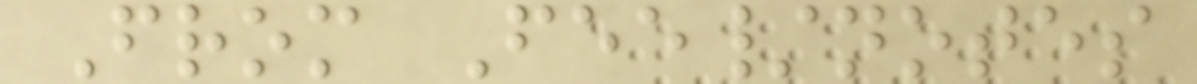From Fee/notes
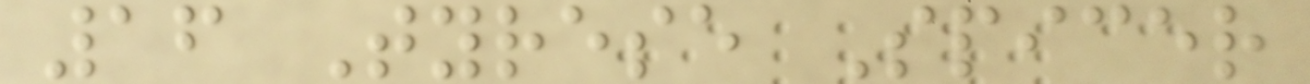16 Tyrese Spicer
